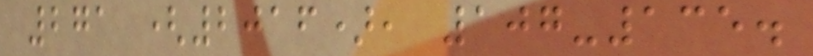271 (2016), 107-135.
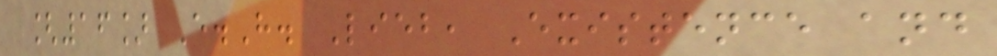[16] E.H. Lieb, Existence and
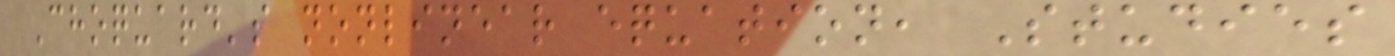Choquard's nonlinear equation, Studies
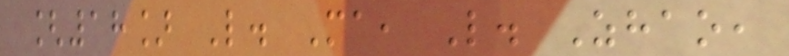[18] L. Ma, L. Zhao,
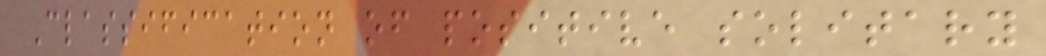Classification of positive solitary
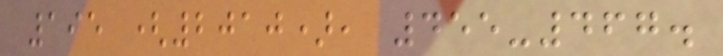195 (2010), 455-467.
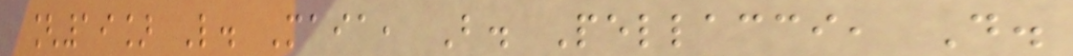[19] L. Maia, B. Pellacci, D.
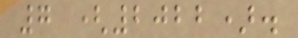7 (2022).
